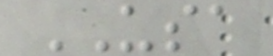USA
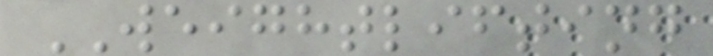WEIGHTLIFTING
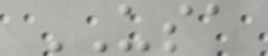USA
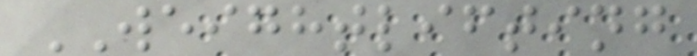WEIGHTLIFTING
